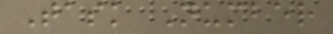Task Number
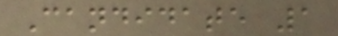Candidate 1
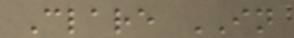Clare IN
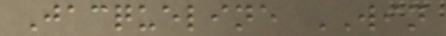Jacqueline WIN
